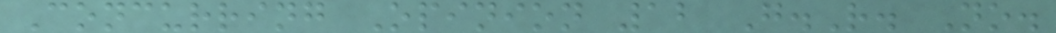Concurring Opinion 12 G.R. No.
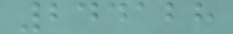244128
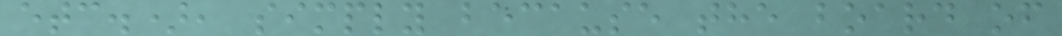etc.), simply because the board of
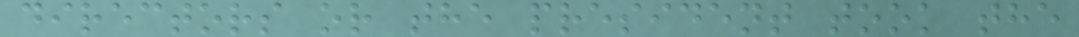directors or the president took the
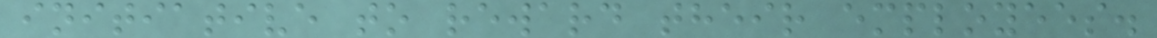initiative to reward their employees.
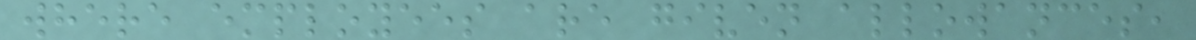where employees are given allowances,
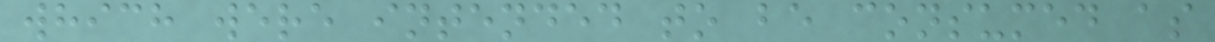which were intended to be consumed as
